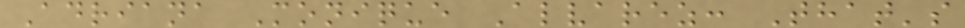Adriana Monique Alvarez: That's
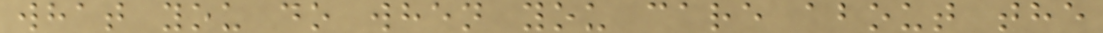what you do when you care about the
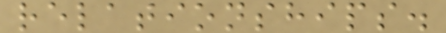relationships.
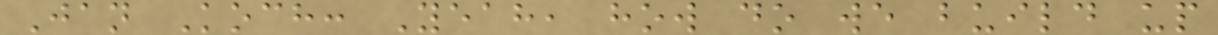Jan Koch: Yeah, how do we build up
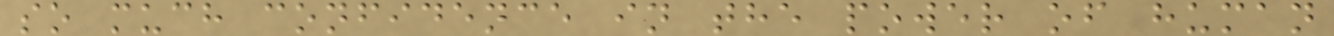so much confidence in the power of human
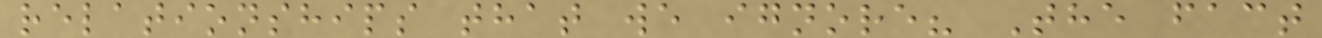relationships that we ignore? The fact
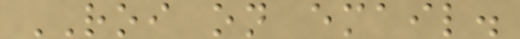ROI on email.
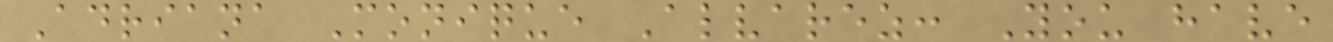Adriana Monique Alvarez: You have
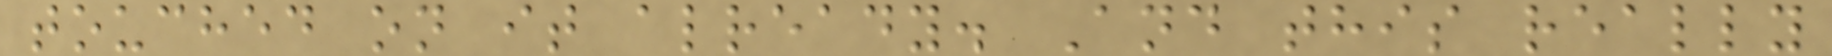touched on it already. And this really
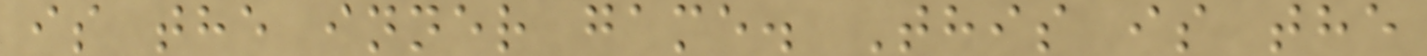is the inner game. This is the
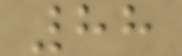88
